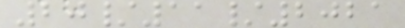20/11/2021
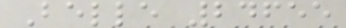Belle 24655
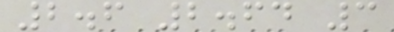2.6 2.64 3
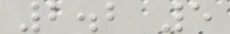2.2 5
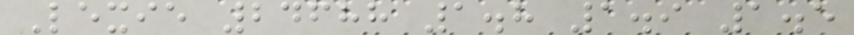Lexie 24688 1.8 1.9 1.5
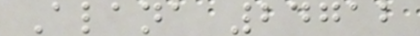Alana 24712
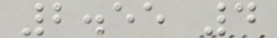2.55 4
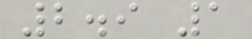2.9 1
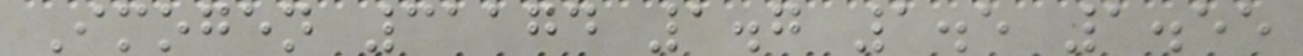Imogen 31174 1.7 1.5 1.55
